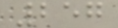257
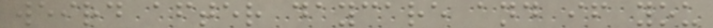weird after daycare and if you
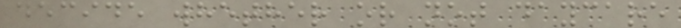decide whether or not daycare
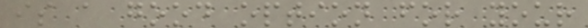is a good option for your
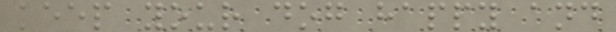keep your dog happy and
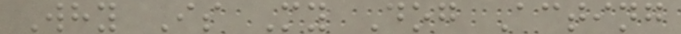Why Is My Dog Acting
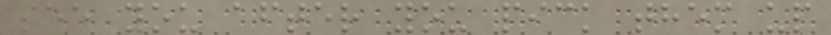see you after you pick them up
